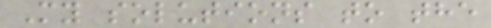My solutions to the
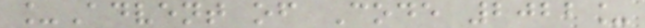_Advent of Code 2022_
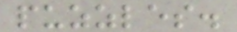puzzles.
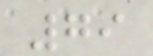79
